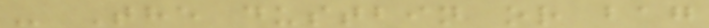- The dustbin or bag
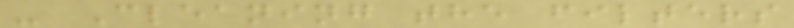- Cleaning the filters
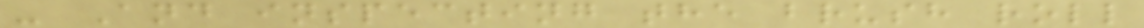- And inspecting the brush roll
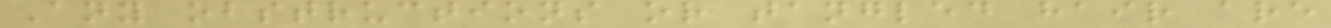Any obstructions or tangled hair are
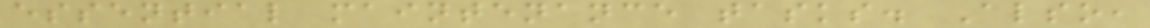essential maintenance tasks. Also,
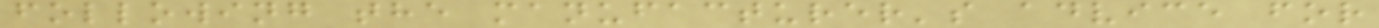following the manufacturer's advice for
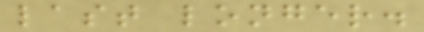last longer.
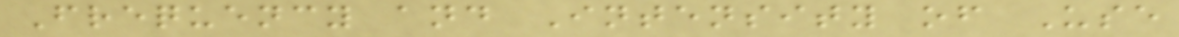Frequency and Intensity of Use
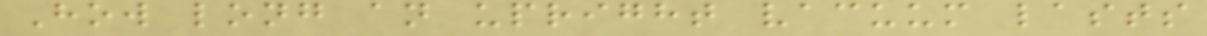How long an upright vacuum lasts
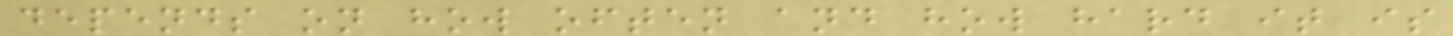depends on how often and how hard it is
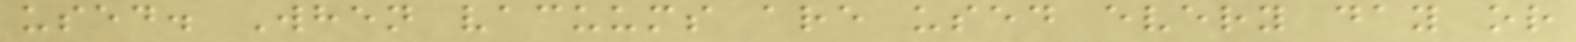used. When vacuums are used every day or
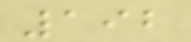192
